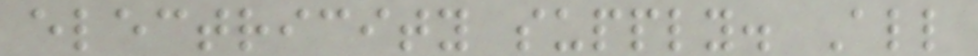electricity supply. All
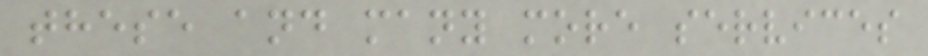these and many more services
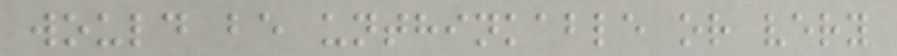would be unthinkable or very
